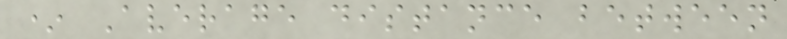* Average distance between
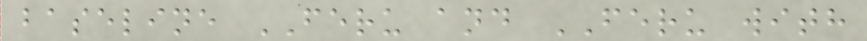baseline FERU and FERU with
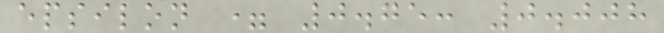epsilon = 0.75: 0.008
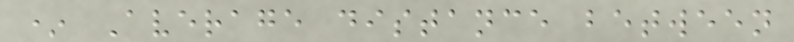* Average distance between
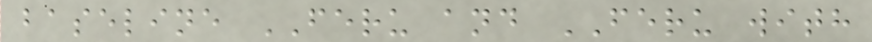baseline FERU and FERU with
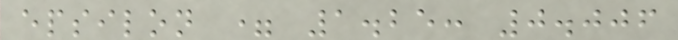epsilon = 1.25: 0.006
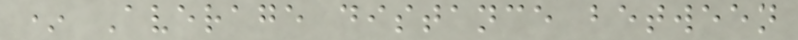* Average distance between
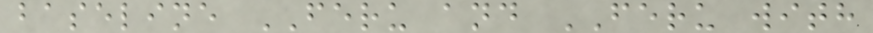baseline FERU and FERU with
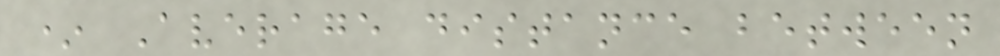* Average distance between
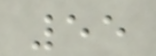55
